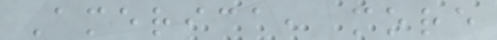America, more
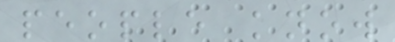people know
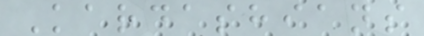Kardashians
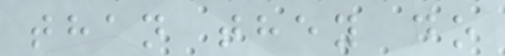than they do
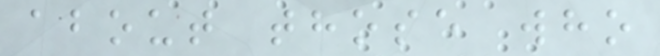about those who
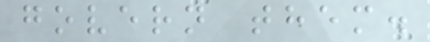govern them.
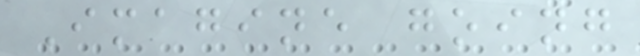Imagine going
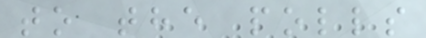to the polls
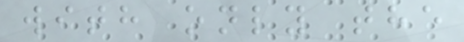with only the
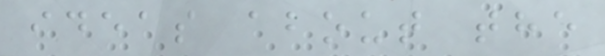ideas about the
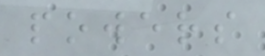powers
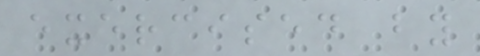exercised by
